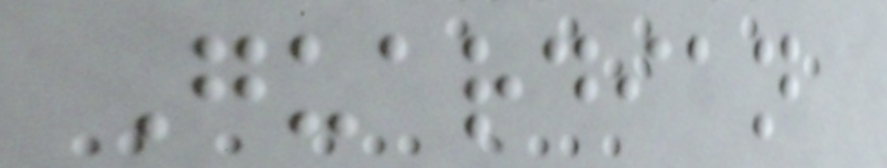Guardian
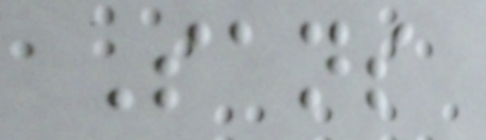Sans
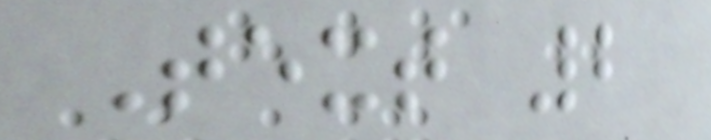Text 2
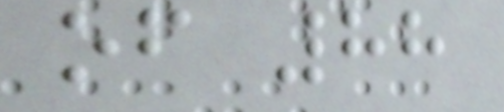of 88
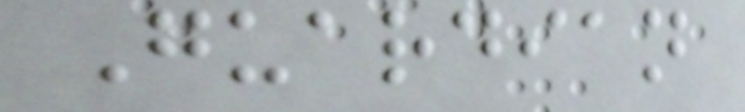Guardian
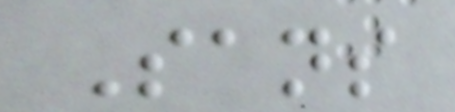Sans
